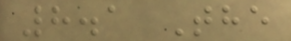8.1 The
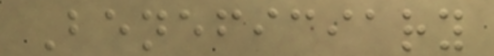Beneficiary
